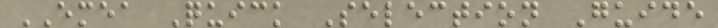EMEA Quick Selection Guide
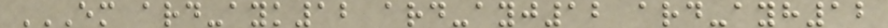EM ARD-AYK12 ARD-AYJ12 ARD-AYH12
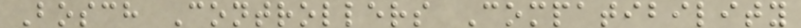Bosch Controllers Compatibility
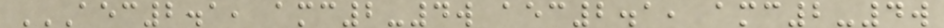AEC2.1, AMC2-4W AEC2.1, AMC2-4W
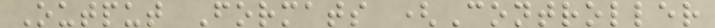Output Formats (Controller
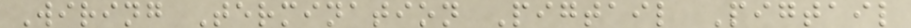Wiring Termination Pigtail Pigtail
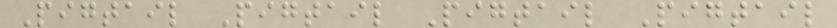Pigtail Pigtail Pigtail Pigtail
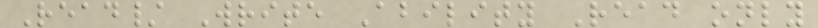Read/ Write Ability Read only
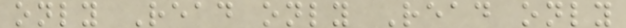only Read only Read only
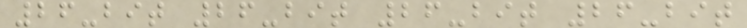26-bit 26-bit 26-bit 26-bit
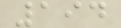194
